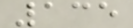135
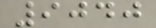9040
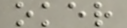oker
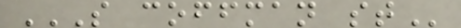S COFFMAN ST
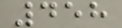458
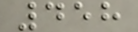458
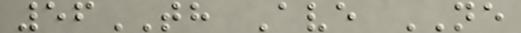56TH Ave NE
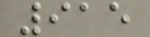915
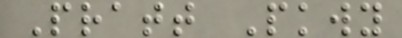Pratt Pkwy
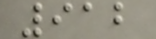912
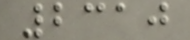2310
